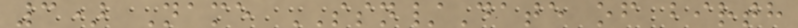3) Name SSN/Date of birth
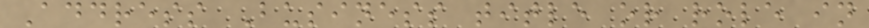Address Business title or role in
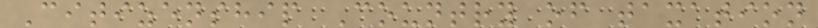Citizenship Country of taxation
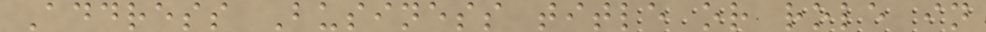Address Business title or role in
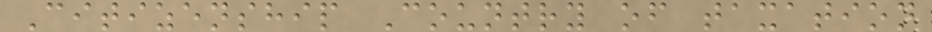Citizenship Country of taxation
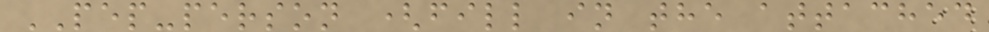PEP-person (fill in the attached
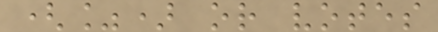(%) or votes
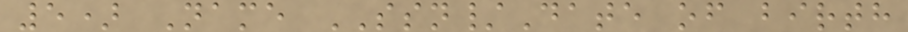5) Name SSN/Date of birth
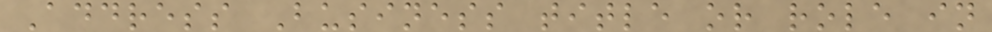Address Business title or role in
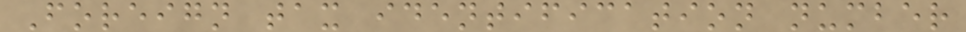Foreign tax identification number
